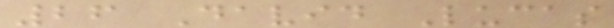26 David Lucas
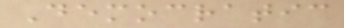Democratic
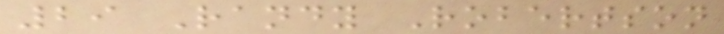29 Randy Robertson
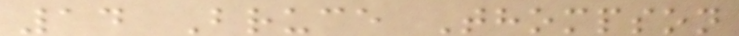14 Bruce Thompson
